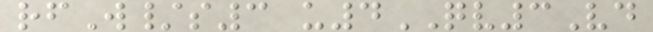rfW/s3 u4QV3Vd
